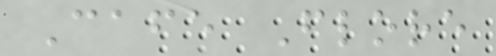Cafe Flore
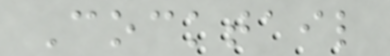Cocktail
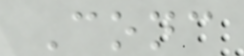Conc
